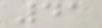41
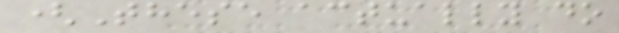(These actually do
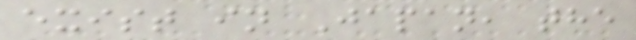exist in Japan, the
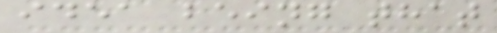idea being that
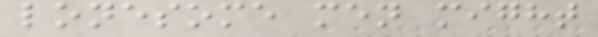lonesome men might
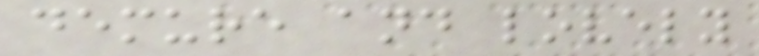demure and lovely
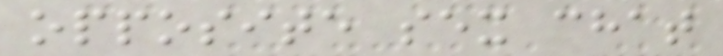opposite sex chat
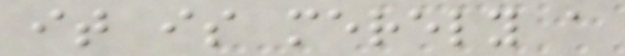it is merely a
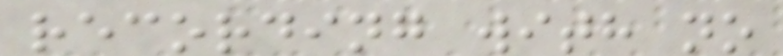recording with no
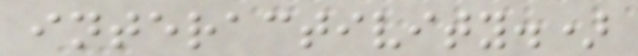interactivity.)
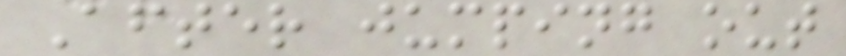After jumping out
